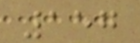157
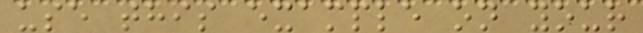use this example on your
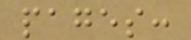pages:
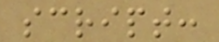script:
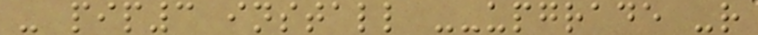- pip3 install --upgrade -r
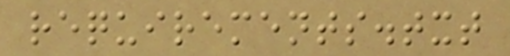requirements.txt
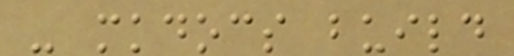- mkdocs build
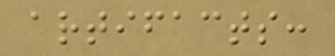artifacts:
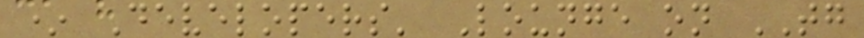* Developers' Lounge on TG
